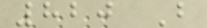820 B
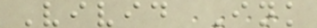Vivid Ink
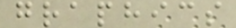graphics
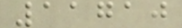11710
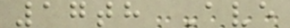17th Ave
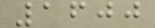1600
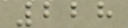228
